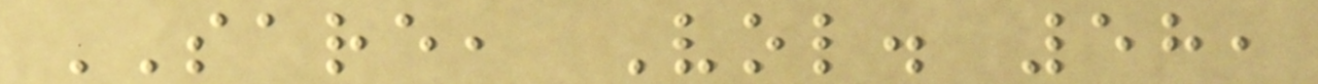SARE, Vol. 58,
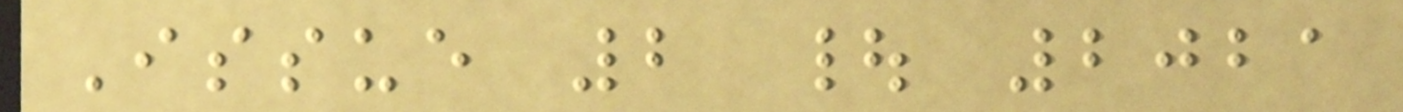Issue 2 | 2021
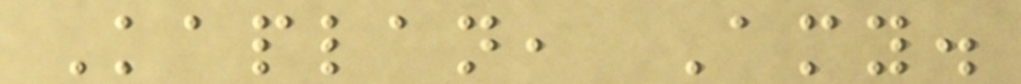Kaplan, Amy.
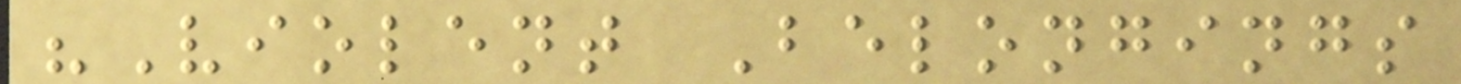"Violent Belongings
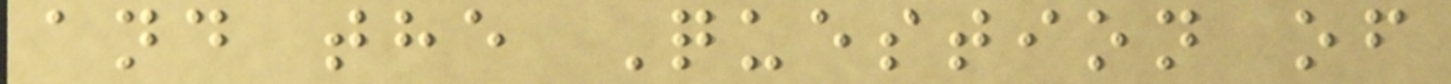and the Question of
